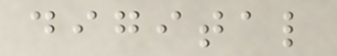digital
